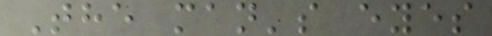The man's eyes
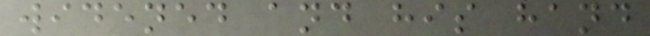widened and his hand
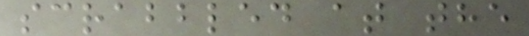scrabbled at the
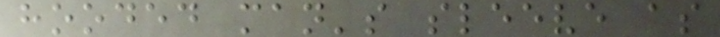hooded man's sleeve as
